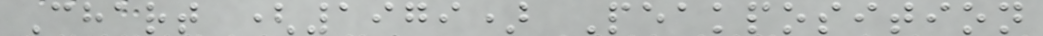Chart (1979) Peakposition
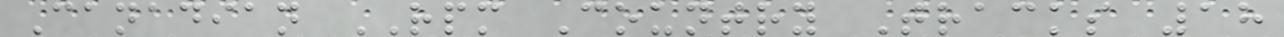Canadian RPM Country Tracks 18
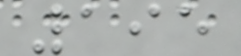195
